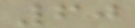60
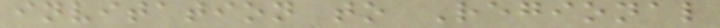invitation to Regional
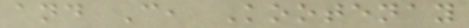and C, Kootenay
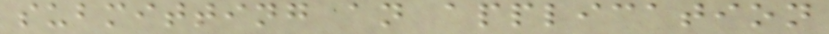submitting an application
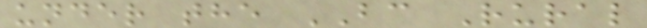under the BC Rural
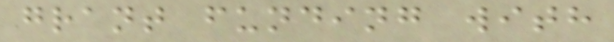grant funding with
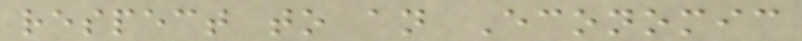respect to an Economic
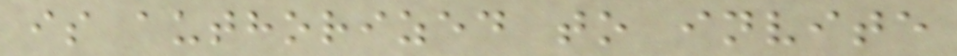is authorized to invite
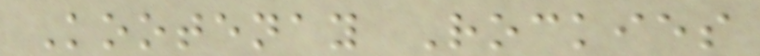Kootenay Rockies
